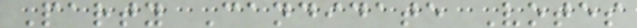Party Candidate Votes
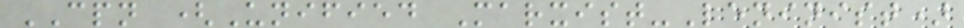CPN (Unified Marxist-Leninist)
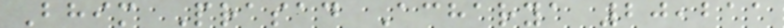Bhim Prasad Acharya 20,211
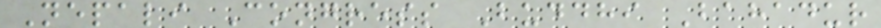Nepali Congress Buddhi Bahadur
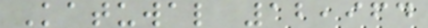Katuwal 12,964
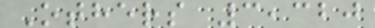Others 3,320
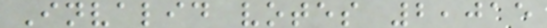Invalid votes 2,015
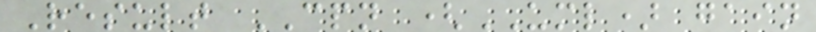Result CPN (UML) gain
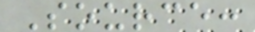Source:
